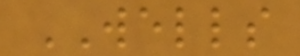WELLS
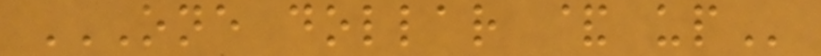ONE DOLLAR & UP
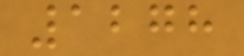1278
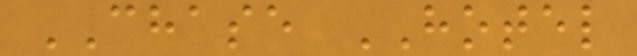CHASE HOTEL
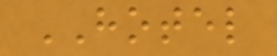HOTEL
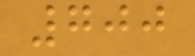700
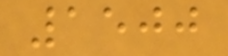1500
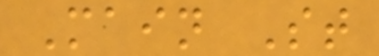Main St
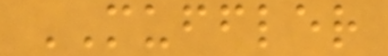MUFFLER
